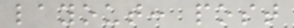layout: post
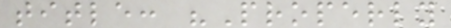title: "Properly
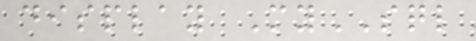display MySQL
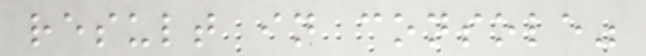result in console"
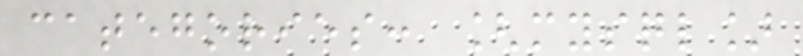categories: [mysql]
